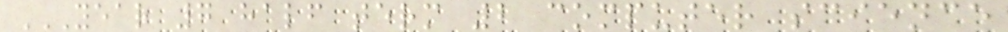YEAR 7 HALF TERM 2 COMPUTER SCIENCE
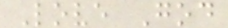Love God
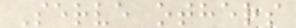Serve others
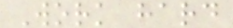Work hard
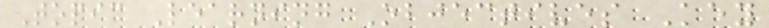Topic Learning Objectives Key
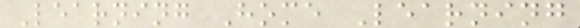Learning Home Learning
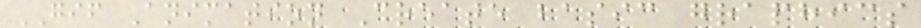GIF Animation Create basic graphics
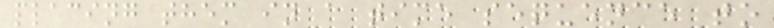placing them in a time sequence to
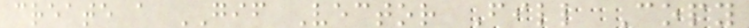create a GIF Vector Fill Copy
